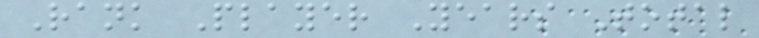Rank Player Years Total
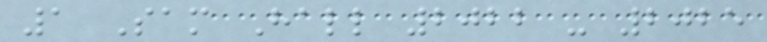1 Sam Hall 2022 - 2025
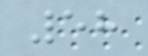58
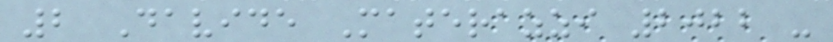2 Davide Materazzi 2022 -
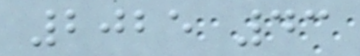2025 43
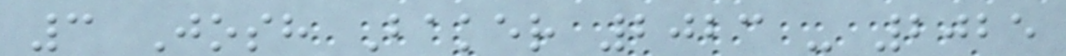3 Josh Baker 2023 - 2025
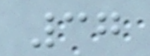37
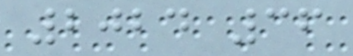2024 36
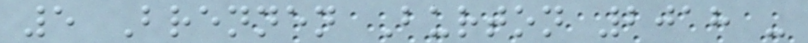5 Brennen Burton 2018 -
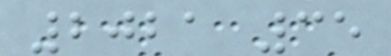2021 35
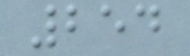254
